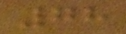78
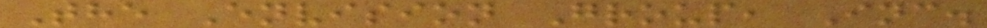The Envision Group, Inc.
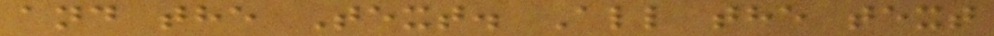and the Text. All the text
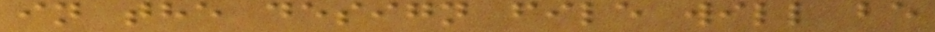in the design file will be
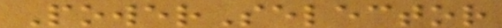PowerSelector
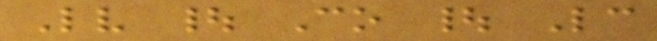Lv | Co | Lc
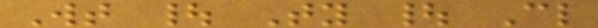Wt | Ty | Cl
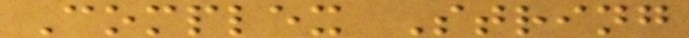Complex String
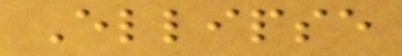Ellipse
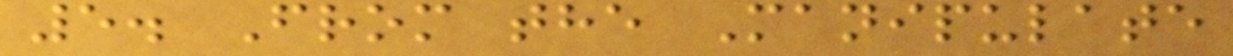5. From the Manipulate
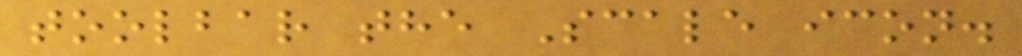toolbar the Scale icon.
